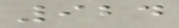924
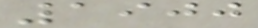1900
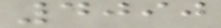4090
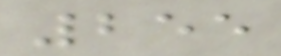255
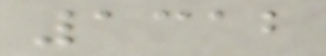1312
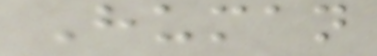Human
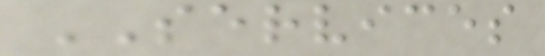SERVICES
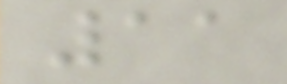11
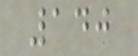140
